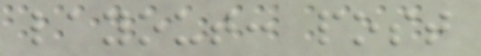layout: post
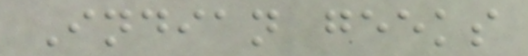Indian geeks
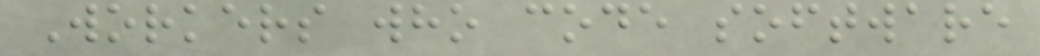Workers who code software
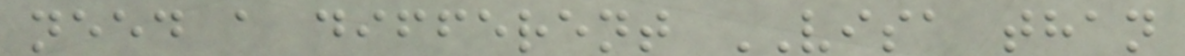need a different VISA than
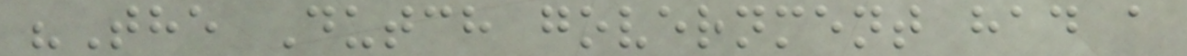"The Dutch government had a
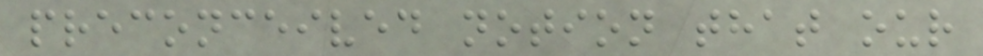preconceived notion that our
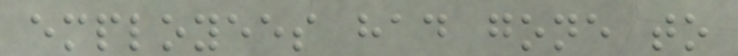employees had gone to
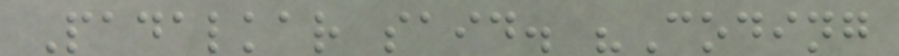Padalkar said. "Coding
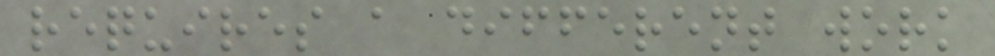requires a different work
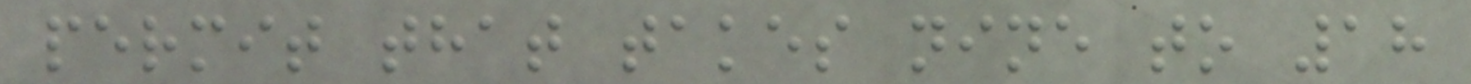permit that takes nine to 18
